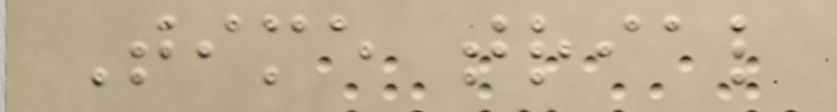Time trial
